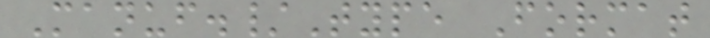Manuf./Type Format
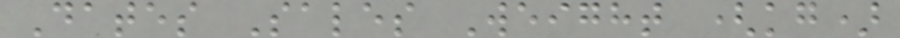Dates Sales Weight (kg)
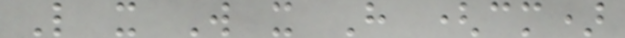L x W x H (cm)
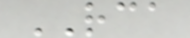RCA
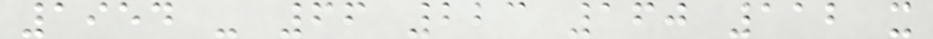1954 - 66 223 160 112 x
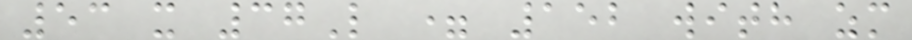53 x 37L = 152 with zm
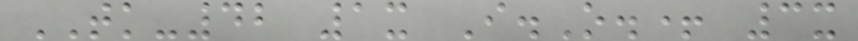TK-42 1x I.O.+ 3x
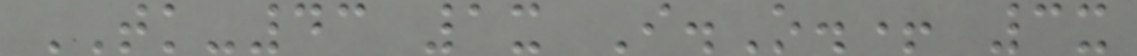TK-43 1x I.O.+ 3x
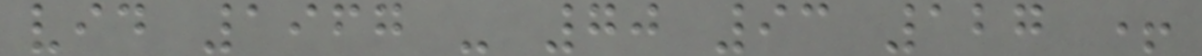vid 1967 - 70 93 127 +
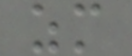zm
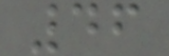46
